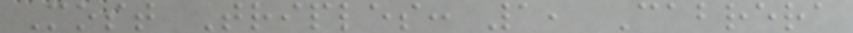Most Triples: 1, Cabrera
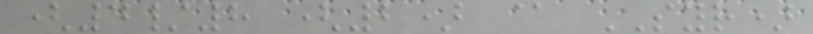(4/8 (2) @ SYR)
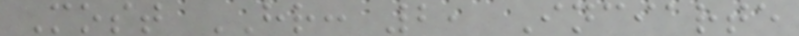Most HR: 2, Inciarte
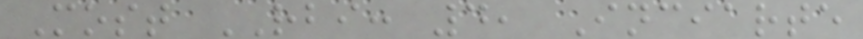Most RBI: 4, Inciarte
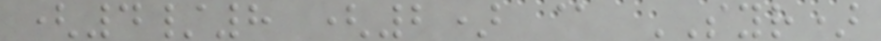(4/8 (2) @ SYR)
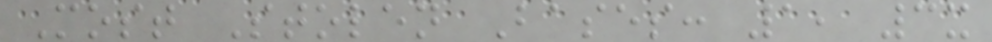Most Stolen Bases: 1, 3x
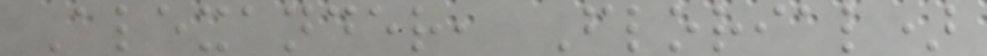Alexander, Florial)
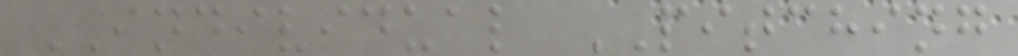INDIVIDUAL PITCHING
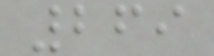269
